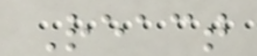React
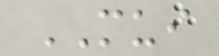MUI
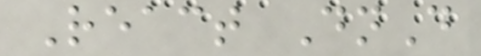React DnD
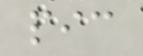pic
